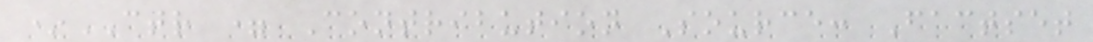*CTR = Contribution Source: Factset
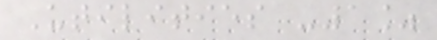Utilities -1%
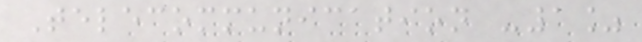Telecommunication -1%
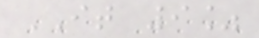IT 9%
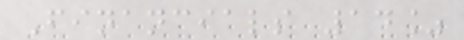Financials 14%
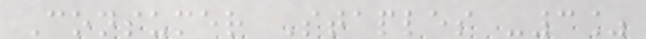Consumer Staples -3%
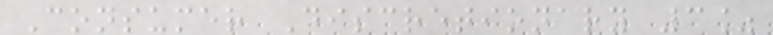Consumer Discretionary 3%
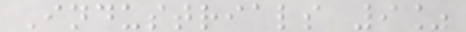Industrials 9%
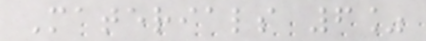Materials 6%
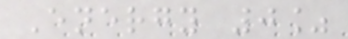Energy 0%
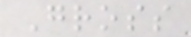Gross
